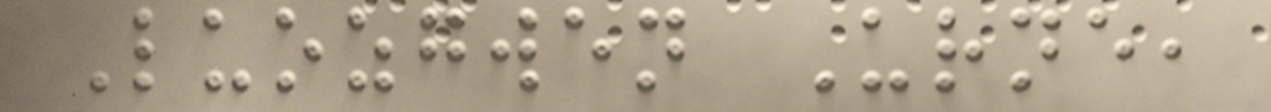Luozgwen Urne,
